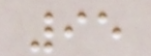95
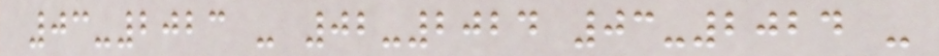03-2023 - 02-2024 03-2024 -
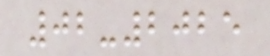02-2025
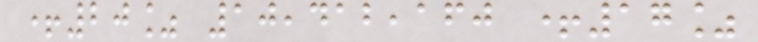+20% 10,412,160 +17%
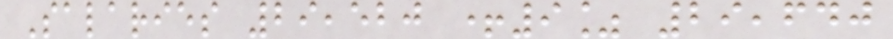Salaries 29,520 +9% 29,640
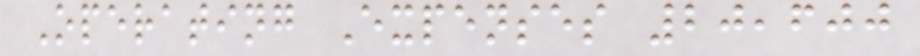Operating Expenses 20,600
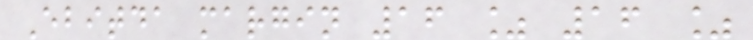Ebitda margin 16 % 16 %
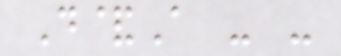D&A - -
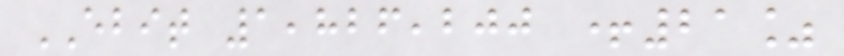EBIT 1,826,200 +21%
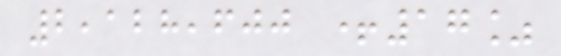2,128,600 +17%
